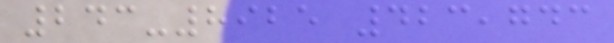243-8925 423,743
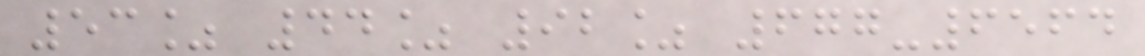53% 44% 92% 677-6564
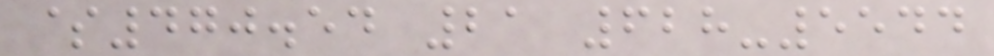$470.54 21 628-5544
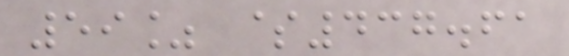59% $437.61
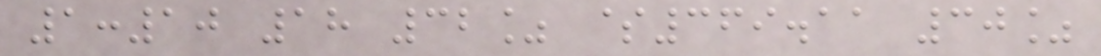1:10 18 32% $369.11 30%
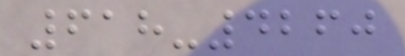618-4260
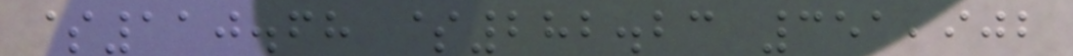$110.68 $282.23 351,902
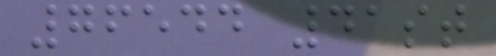76544 41st
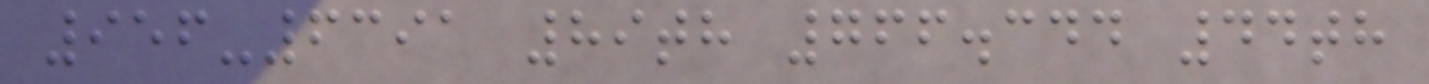956-6391 89th 766.344 44th
